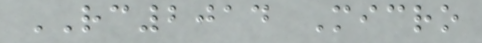RC2014 Micro
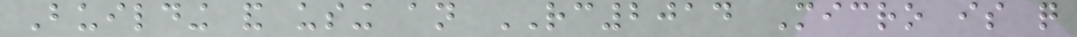Building and using an RC2014 Micro is quite
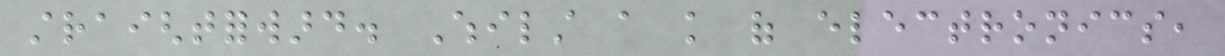straightforward. Whilst a knowledge of electronics,
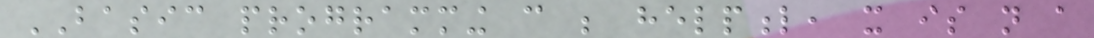BASIC programming can be helpful, it is not a
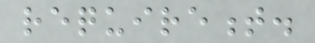requirement.
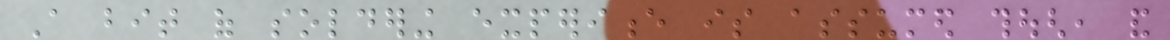A bit of soldering experience is assumed though, and
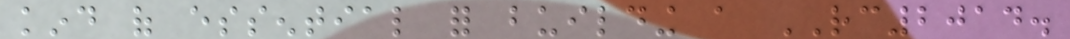kind of essential for building a RC2014.
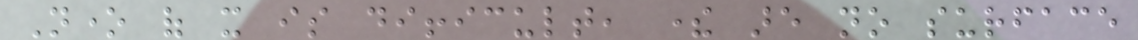None of it is difficult, there are no surface
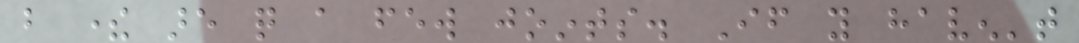but there are quite a few joints. If you haven't
